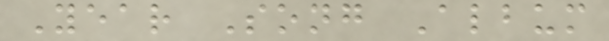Year Song Album
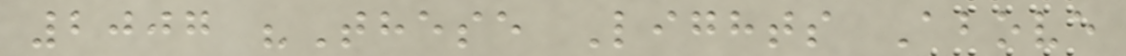2007 "These Lights Above
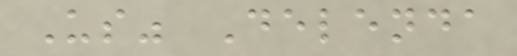Us" Delenda
